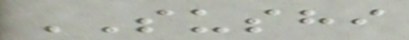SUSHI
